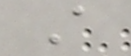A
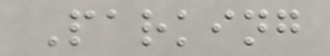Parking
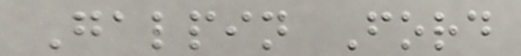Galpin Ford
